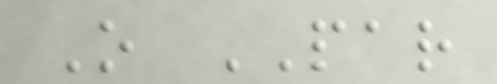O PAR
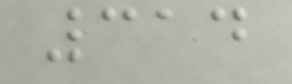314
